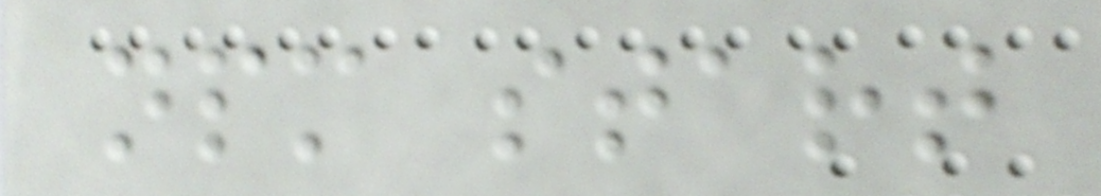npm start
